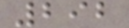292
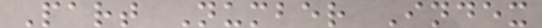Part Number Index
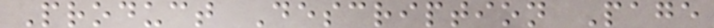Product Description Page
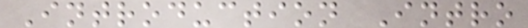Introduction Intro
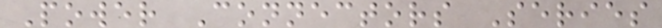Power Connectors Series
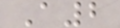A2
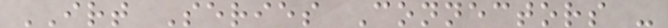IRT Series Connectors -
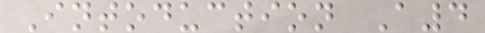Intoduction A4
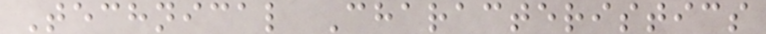Technical Characteristics
